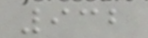932
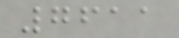7611
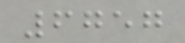6757
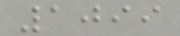1099
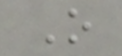O
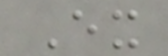Ex
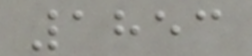1853
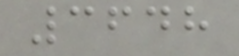3648
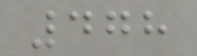478
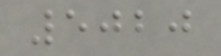5020
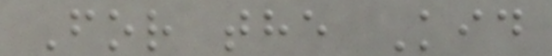For the Kid
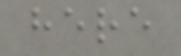here
